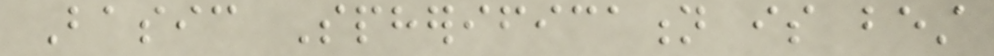Basic Spherification is best
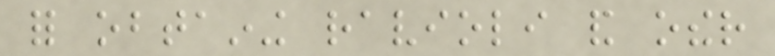for obtaining ravioli and other
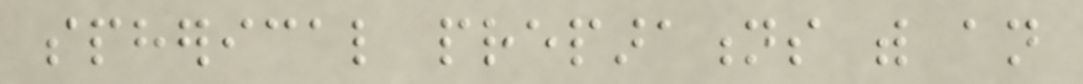spherical preparations with an
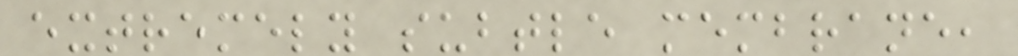extremely subtle membrane,
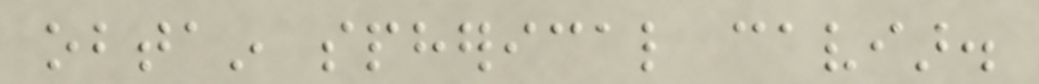obtain spherical caviar.
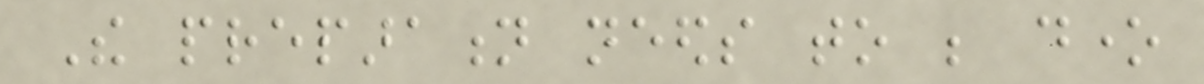The preparation needs to be done
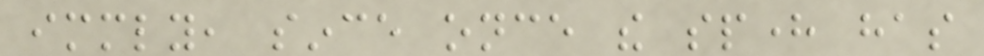immediately, since once the sphere has
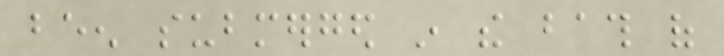been submerged in the bath of
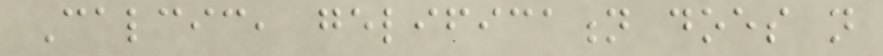Calcic, gelification does not
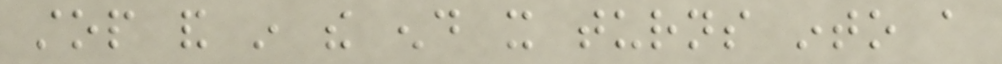stop and in the end it turns into a
